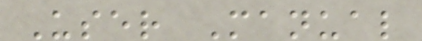User Manual
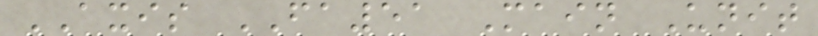AXIS FA51 Main Unit
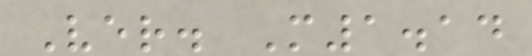Ver. M1.14
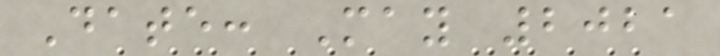Date: May 2021
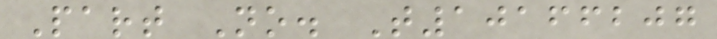Part No. T10166207
